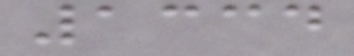1334
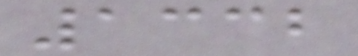1332
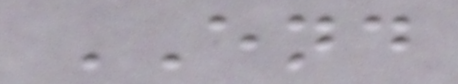END
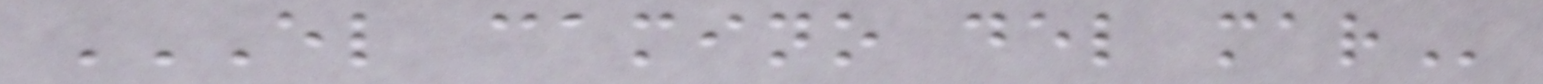EL CAMINO DEL MAR
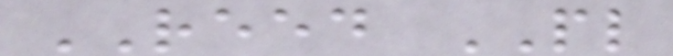REED PL
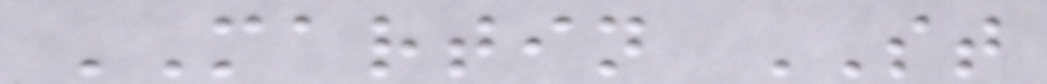MARTIN ST
